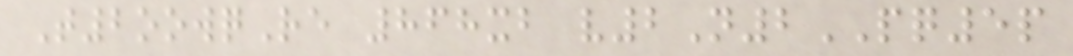T2oowqRe 868xb v2N2PQ5p
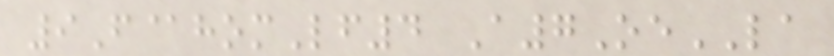9F@homLf4 A7OeLA
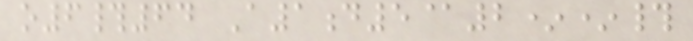o6#64 A1d5@2**#
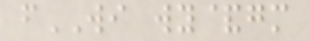fWI wy&gm
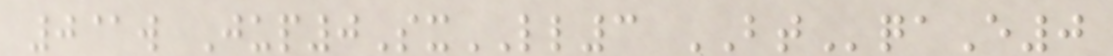0@w Jup0SxLL3 BTqaE0
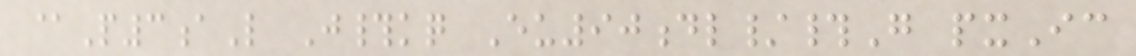@P3aL J#kq Eu90dl/#G pxIc
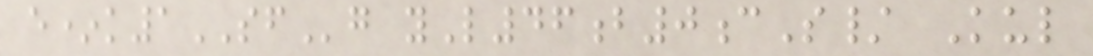e*k1SFg yL46b0cS/ Kul
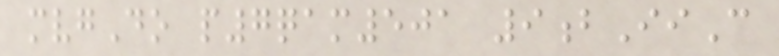mvgDo p7qam501 9bIiC
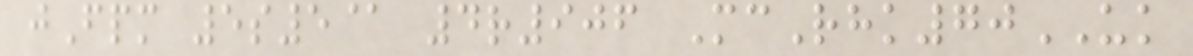jFpm 5s5@ 4r906 McRhk70UK
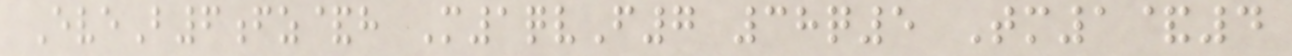EveB6fz&h M1qvF7 38q5 Tm1&4
